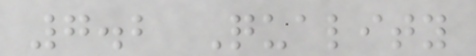7.2 Quality
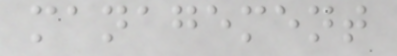management
